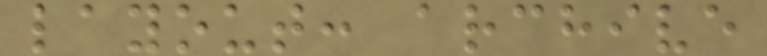layout: archive
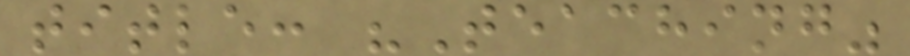title: "Teaching"
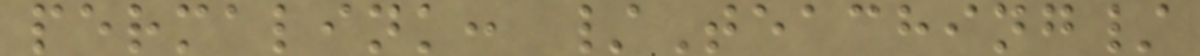permalink: /Teaching/
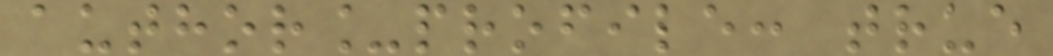author_profile: true
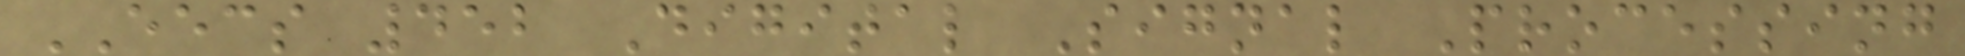EECS 452 Digital Signal Processing
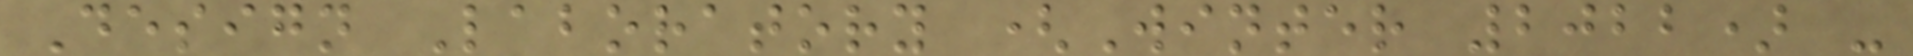Design Laboratory (Winter 2022) -
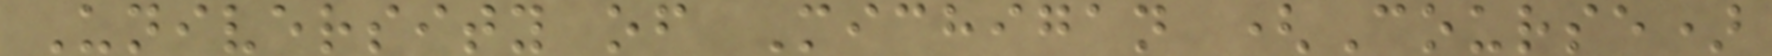University of Michigan (Course)
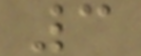3
